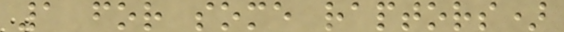1 for some raptors)
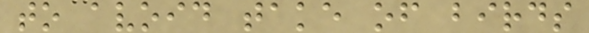to avoid take of birds
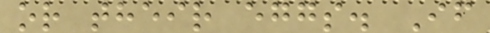or their eggs. If
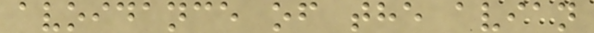avoidance of the avian
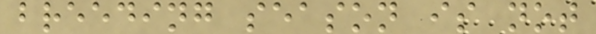breeding season is not
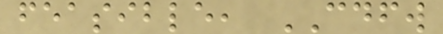feasible, CDFW
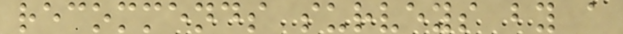recommends surveys by a
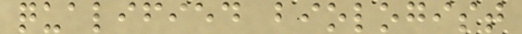qualified biologist
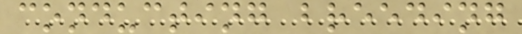conducting breeding
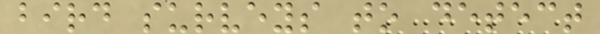bird surveys to detect
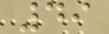49
